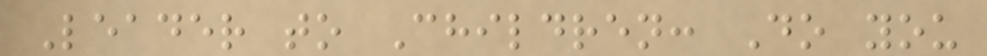Leader to Children: Do you
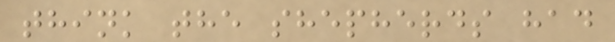think the shepherds had
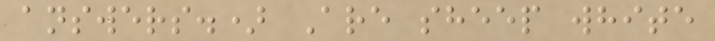answers.) Are sheep white
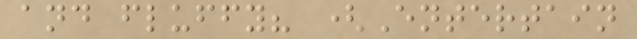and fluffy? (Entertain
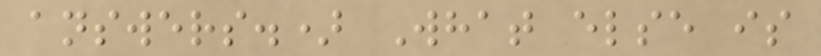answers.) What else is
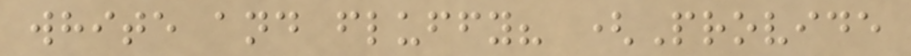white and fluffy? (Provide
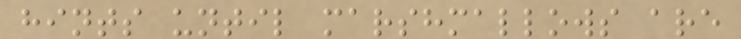hints until marshmallows are
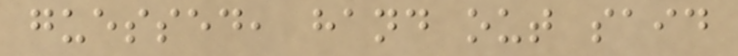guessed, hand out said
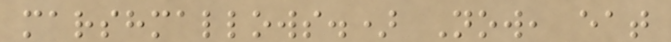marshmallows.) Now, eat
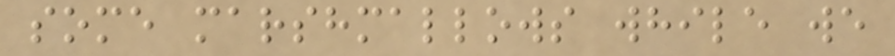some marshmallows while we
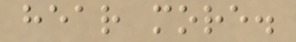hear more.
